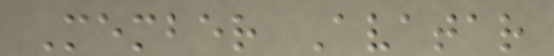Member Avatar
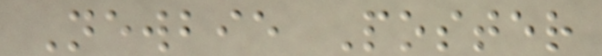Newbie Poster
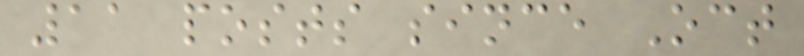11 posts since Oct
